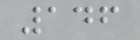146
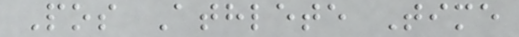Pos Athlete Time
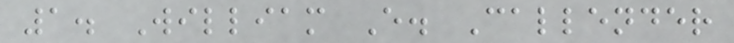1. William E. Callender
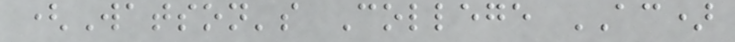(Watson's College AC)
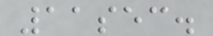11sec.
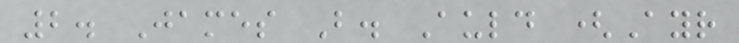2. James B. Auld (Ayr
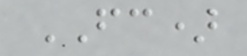FC)
